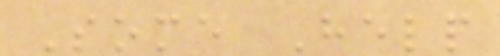Some Help
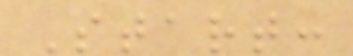Start:
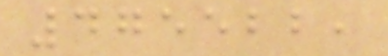475522,
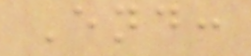End:
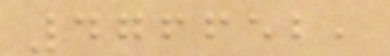476652,
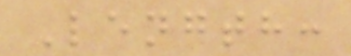Length:
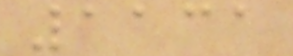1131
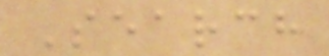Search
